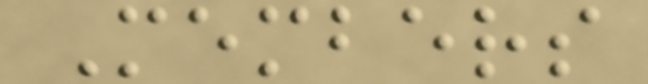Members
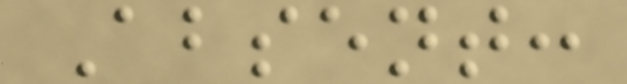Absent:
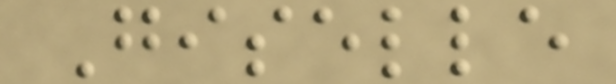Giselle
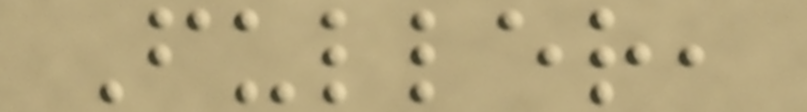Fuller,
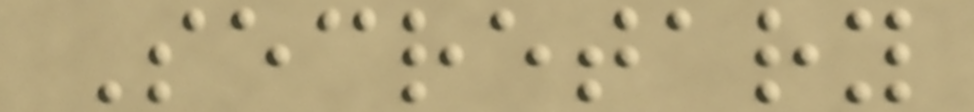Secretary
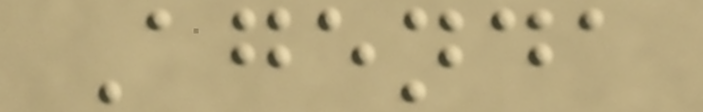Agenda
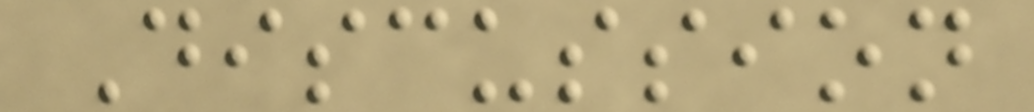Discussion
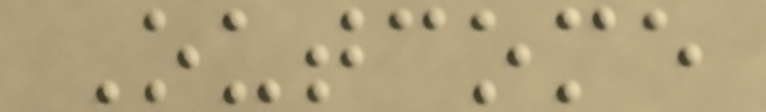Outcome
